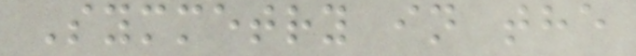Symmetry in the
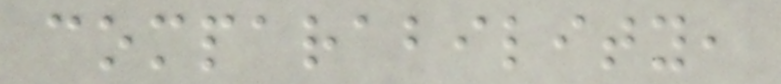comparability,
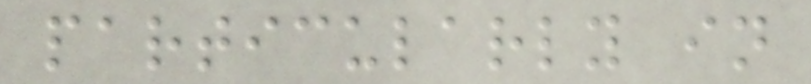particularly in
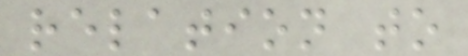relation to
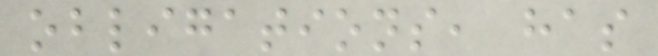obligations, has
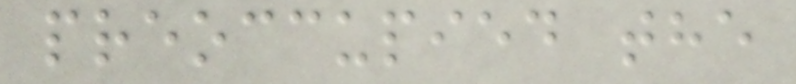preoccupied the
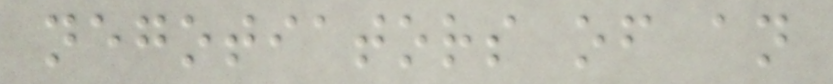negotiators of an
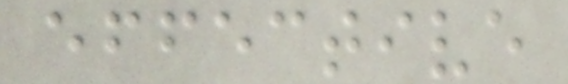effective
